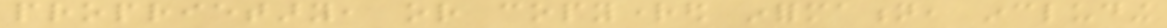proprietary, or copyrighted information, including
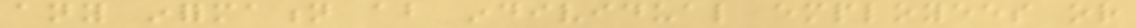any information about individual employees or
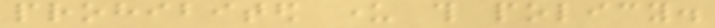prohibited under this policy.
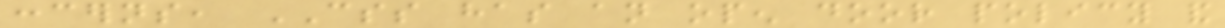concerns, CSS has an open door policy and
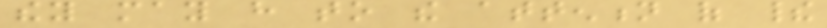they may have to the attention of their
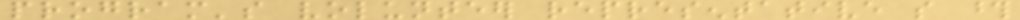program's volunteer representative so those
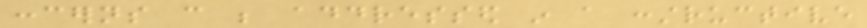concerns can be addressed in a constructive
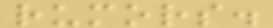rumors.
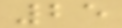25
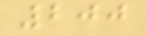200
